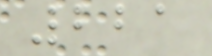221
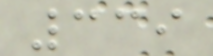339
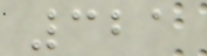321
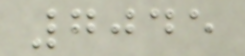7045
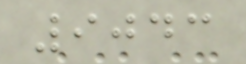9043
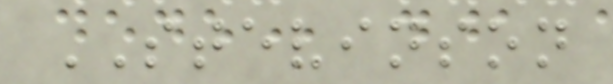STEVINSON
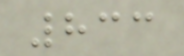833
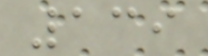139
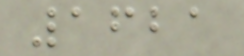1621
